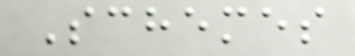Schemes
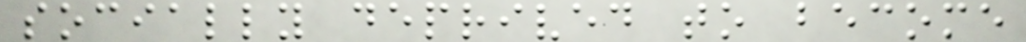socially deprived to become
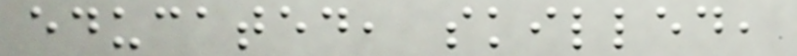educated, skilled,
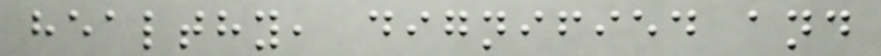healthy, dignified and
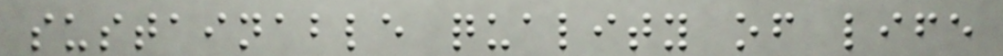sustainable quality of life
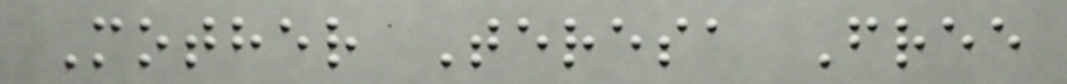Mother Teresa Free
